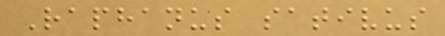Raphanus sativus
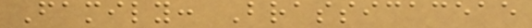Family: Brassicaceae
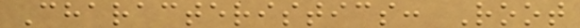Characteristics: Root
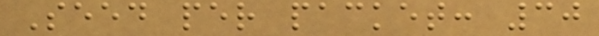Seed per packet: 30
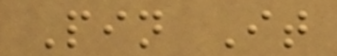Pin It
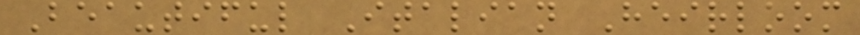Beautiful Italian Heirloom
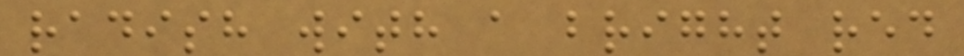radish with a bright red
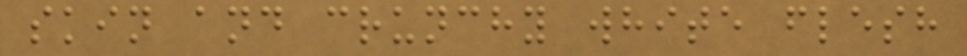skin and crunchy white flesh
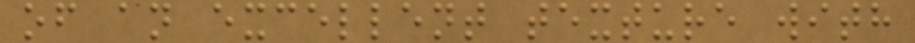of an excellent texture with
